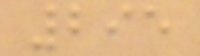295
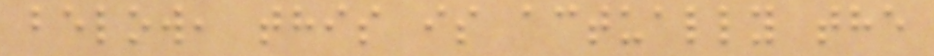below, this is actually the
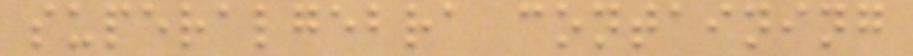superalgebra containing
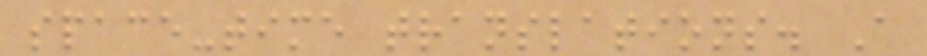space-time translations. A
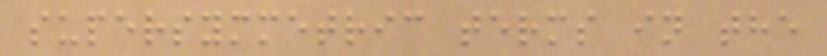supersymmetric terms in the
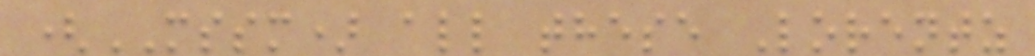(MSSM) all these Lorentz
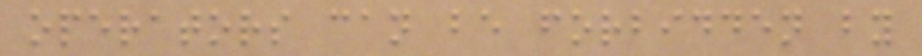operators can be forbidden by
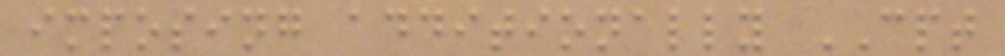imposing additionally CPT
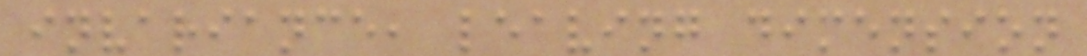invariance, leaving dimension
